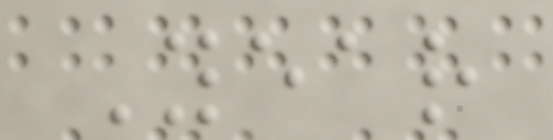Year
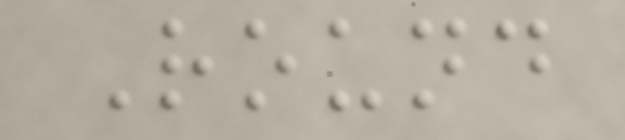Round
